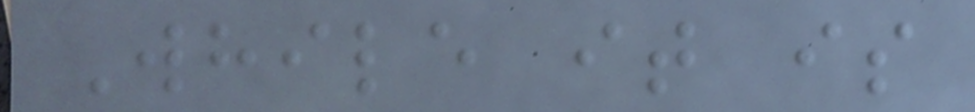While it is
